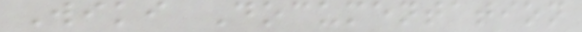Wiki Documentation
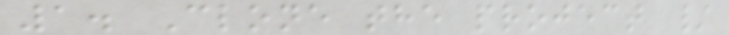1. Clone the project /
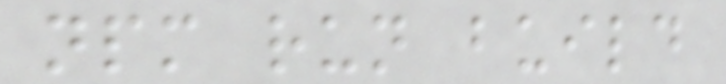npm run build
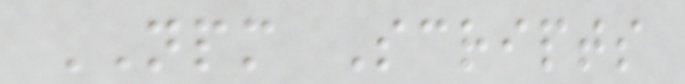NPM Scripts
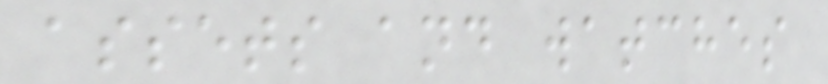assets and watches
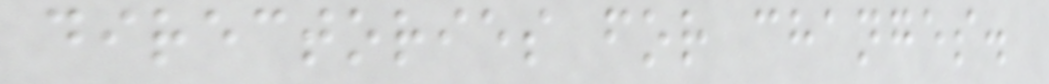directories for changes.
